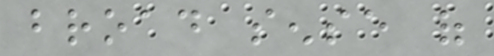broad sense of
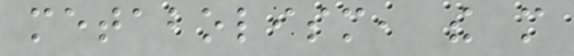metabolism, the more
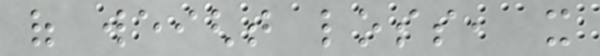of weight loss, it
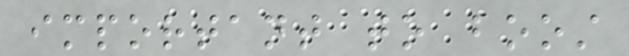important to boost
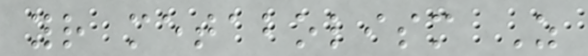your metabolism As
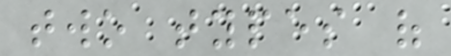two types of
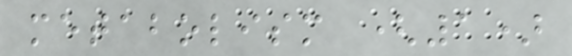metabolism (1)
